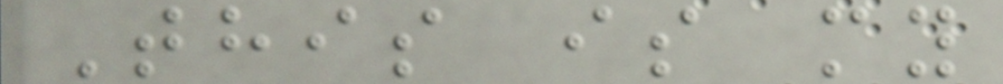This is my
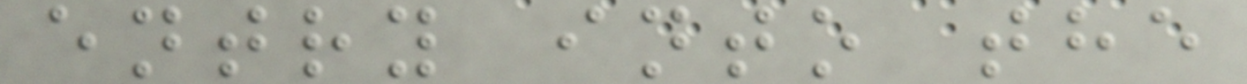entry into the
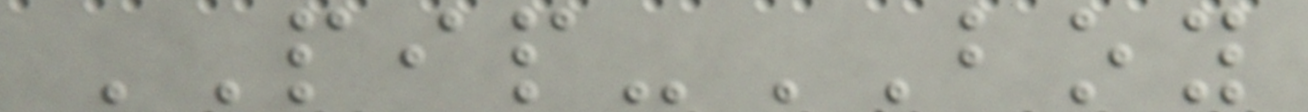PIP-BOY
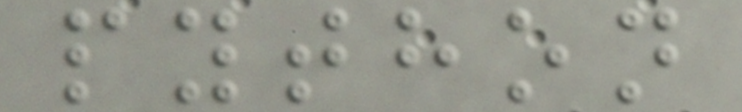python
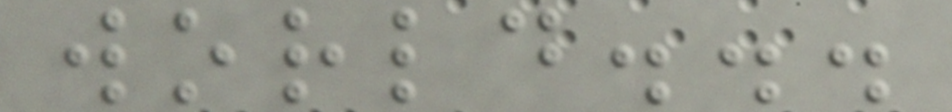world...
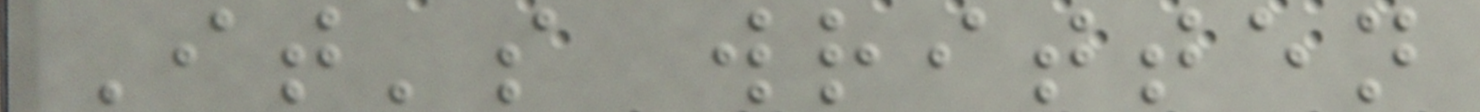It's written
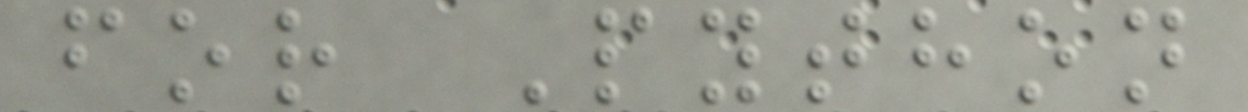for Python
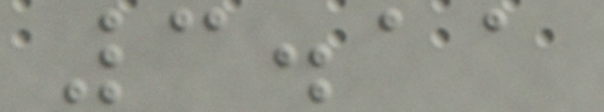3.11
